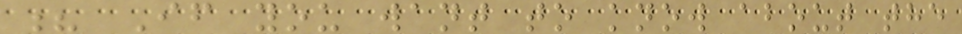? If you want to know about the
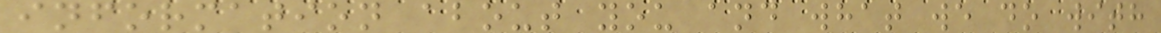information about you and what we do with
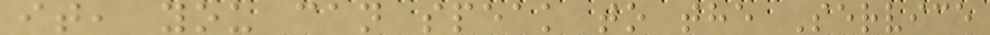it, you can speak to the Service
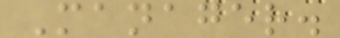Manager.
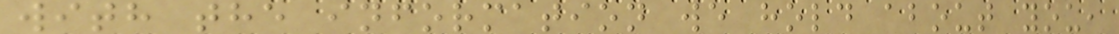with the information we hold about you,
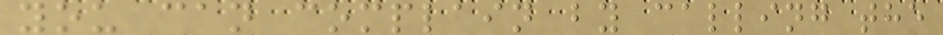you can complain by calling the
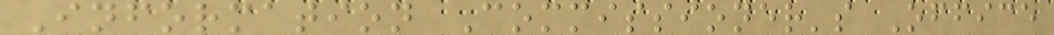Information Commissioner's Office
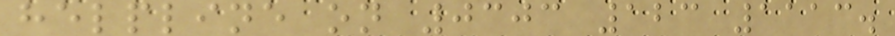helpline on 0303 123 1113.
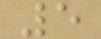5
